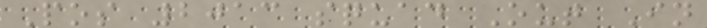Pos 2013 squad Out In
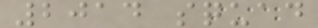2014 squad
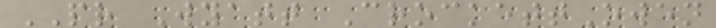PR Wyatt CrockettOwen
